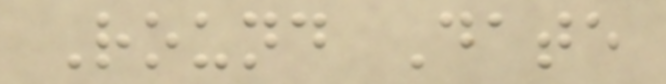Round Date
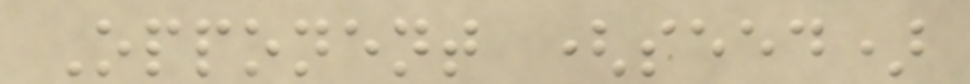Opponent (seed)
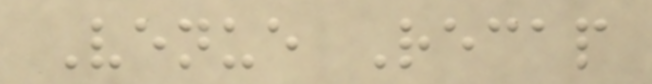Venue Recap
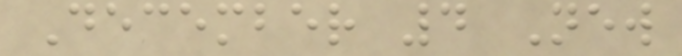December 4 New
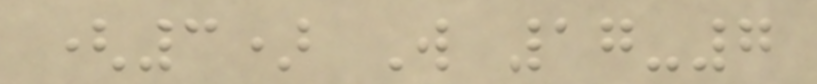(3) W 17-7
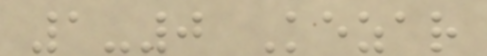1-0 Kezar
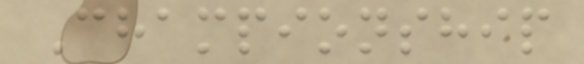Championship
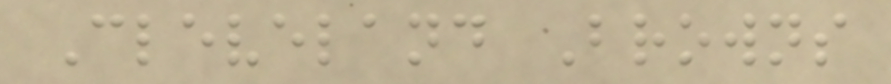Cleveland Browns
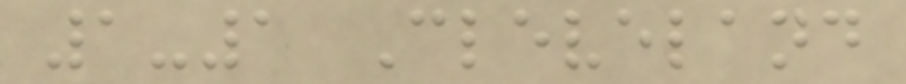1-1 Cleveland
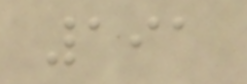191
